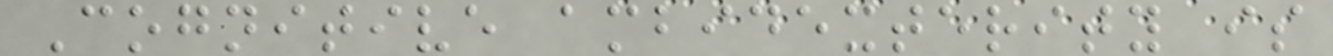Cognitive ambidexterity is
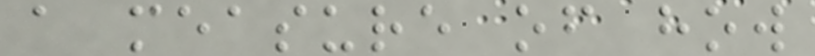a measure of how
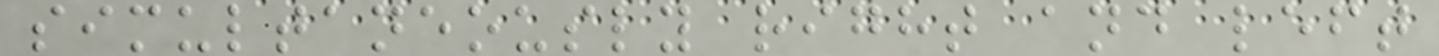simultaneously right and left
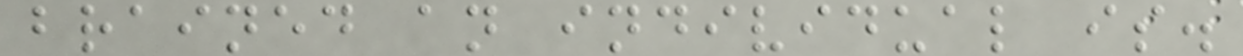brained an individual is.
